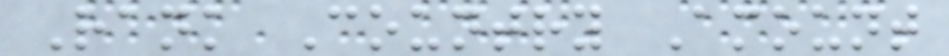Rank Country Amount
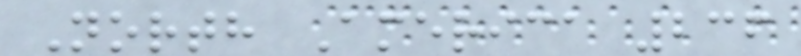North America 236
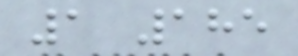1 185
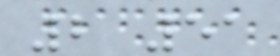2 51
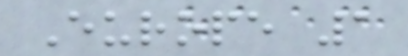Europe 1
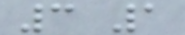3 1
